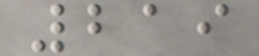219
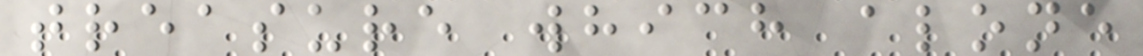treasure which alone
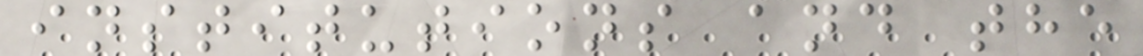institutions and the
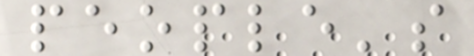people's
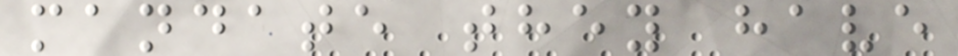mandate they have
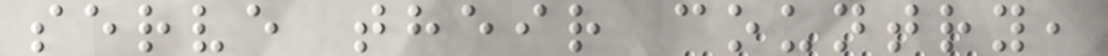serve their country,
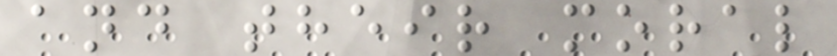and their moral
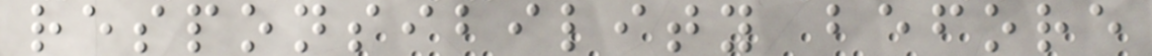responsibility before
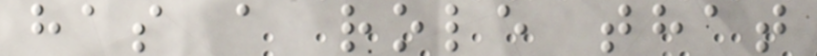has a role that
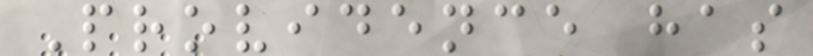Providence has
